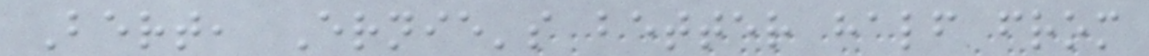Bert, Ernie's better half from
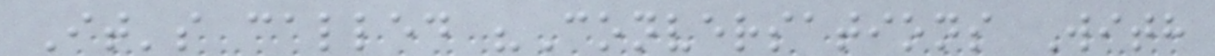It's called "Conversations With
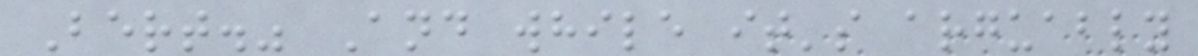Bert." And while it's arguably
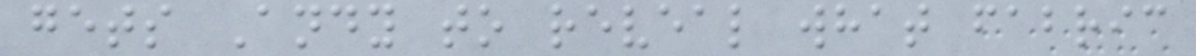gets Andy to reveal what fabric
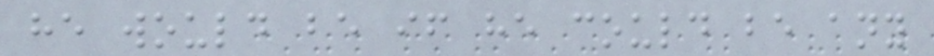he would be if he could be any
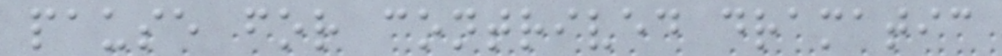pause for contrived dramatic
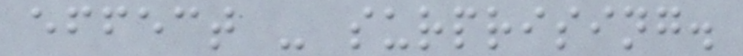effect - surprising.
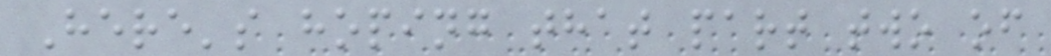Here's hoping that part two of
